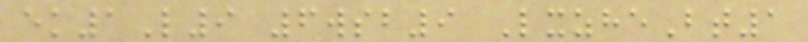ek1L9 6wsb9 LxzheBt1
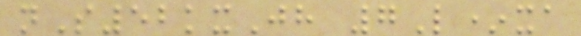nS52kxJh 7L*xa
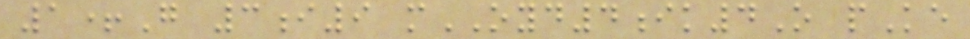1+G 3i9 mOYD4ik4O pKe
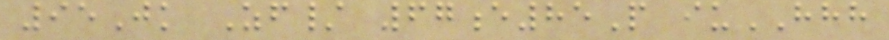95Jk Zf/ 67e85P iuHHH
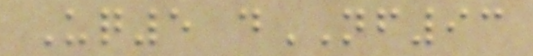Uq5 dNF93
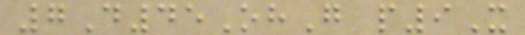7D45OhG p9X
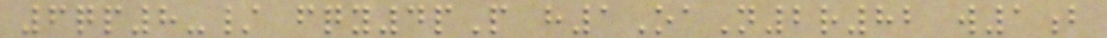6qp8-/ fqy4pP h1OaN2r82 w1b
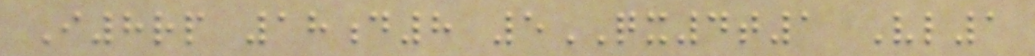I8rp 18d8 5QX4t1 Vl1
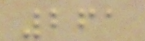261
